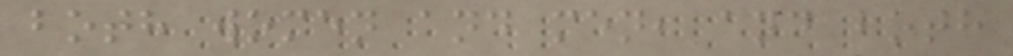both women and men, and both
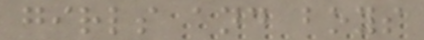girls and boys
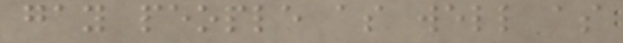gay people as well as
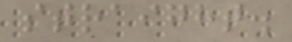straight.
